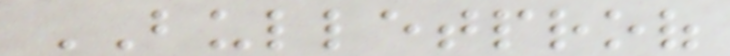BULLETPROOF
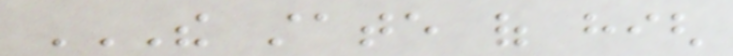THE STATE OF HIGH
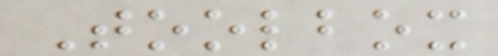Toolbox
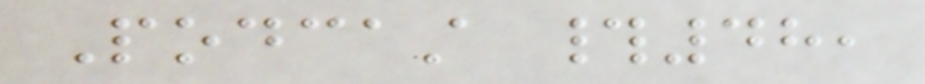Podcast #48,
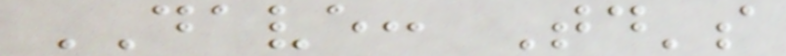DAVE: Today's
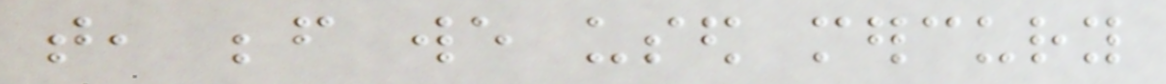that, before we used mercury
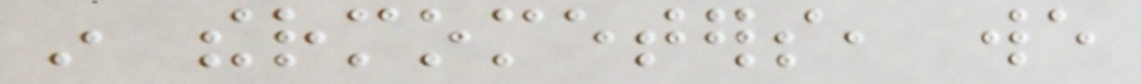in thermometers, we
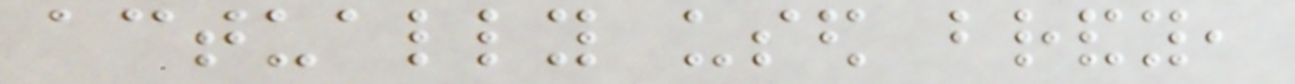actually used brandy,
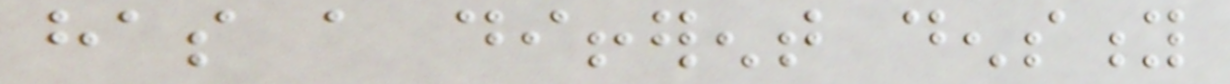has a different density
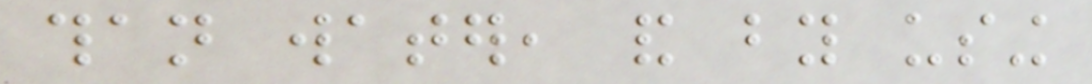than water, and by using
